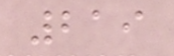219
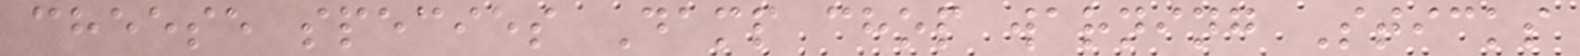cheese species Damp chop warning Sticks
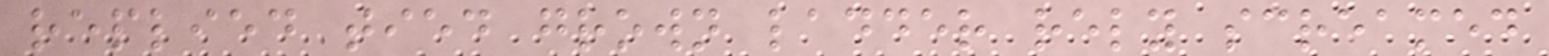replied tied grown ladder rely screamed
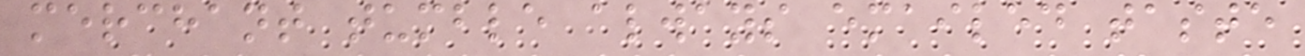merchant tumble always emailed taste
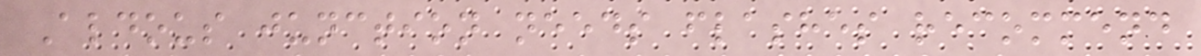Aldous junction needs flashes recommend
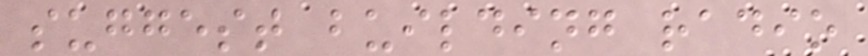suggest building radio
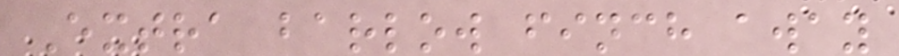Extra barlow finch away
